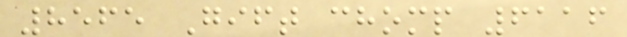8565 Gift chomp 6116
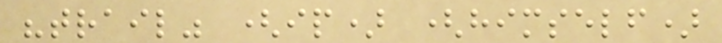"trail" (ip) (himself)
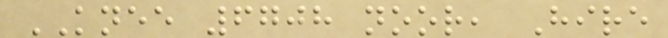KNEE 6708 noor, Hire
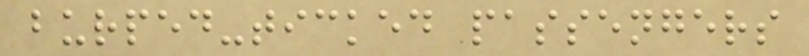burped-ticked passengers
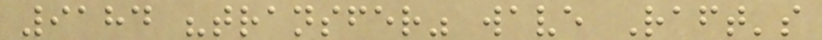9184 "transfer" wave Raft's
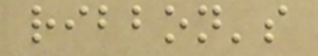ribbon's
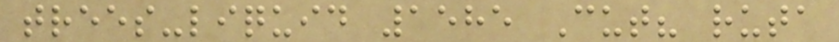trees-liquid 1585 Cut? ruta
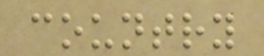country
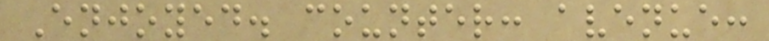Enjoyed. counter: avenue:
